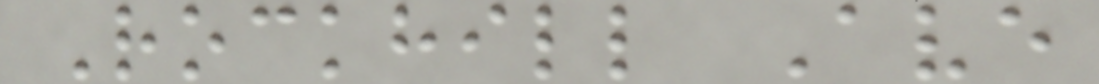Rockhill Ave
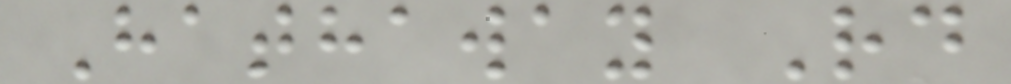Hathaway Rd
